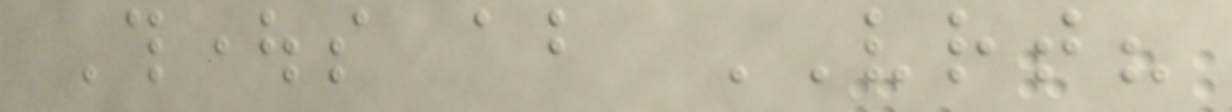Thoughts about VRT?
